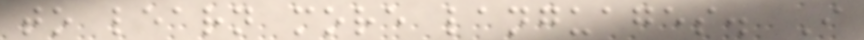to learn more languages. I
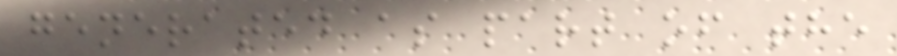generated as part of the
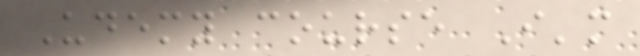Udemy course I'm
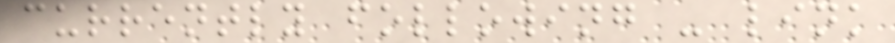currently following - link
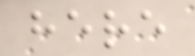here
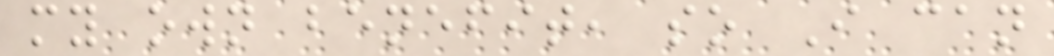my own benefit, so I can
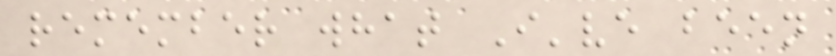remember what I've been
